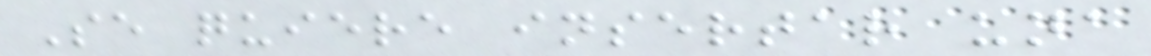Se quiere insertar una
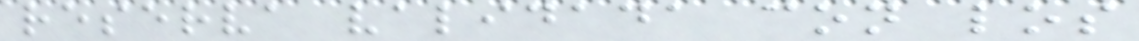reserva validada con los
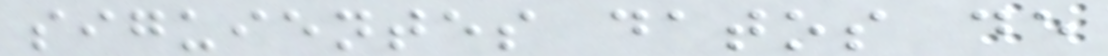siguientes datos de
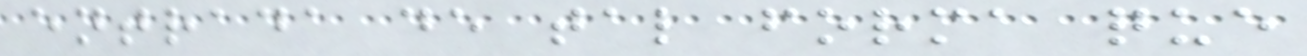entrada de tal forma que
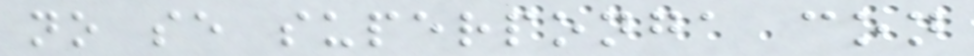no se superponga con
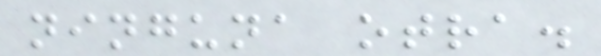ninguna otra.
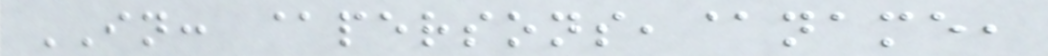IN: @persons,@name,
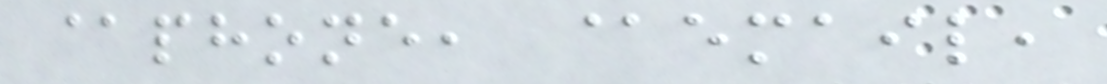@phone, @email,
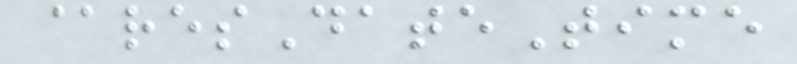@resDateTime
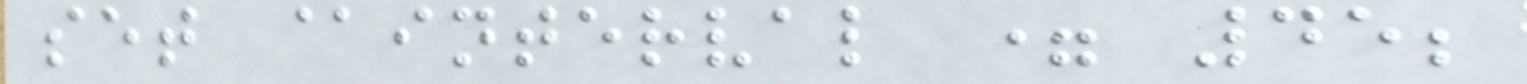set @interval = 45;
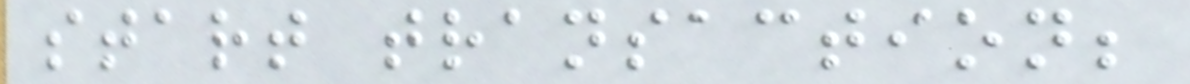start transaction;
